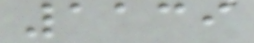1139
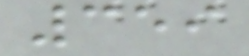359
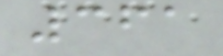361
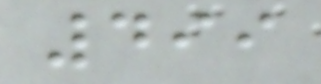499
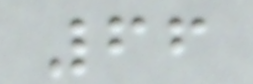66
